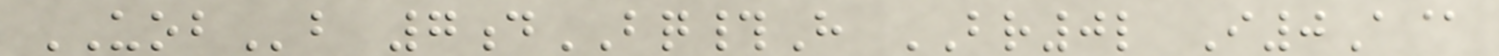UOBb 7dBQ#H BR0l I0A@
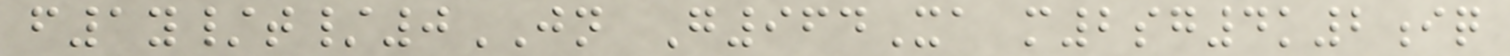f1y/t/0JN G964Xa m2sg4k2iq
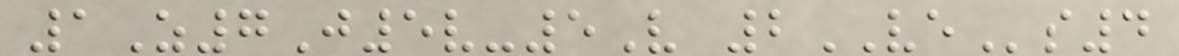1Z7J5v-5V 2VEs4
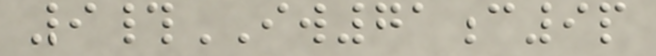9#IW71c9p
